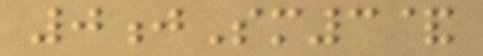0jSm3&
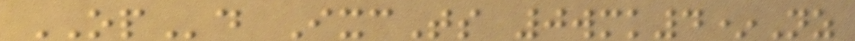OPd IxcTs 0wmk4*Nz
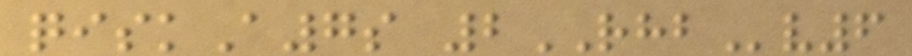qiskA7s 2RHBv6
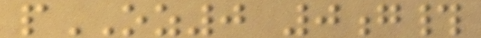pOZ0 0g#
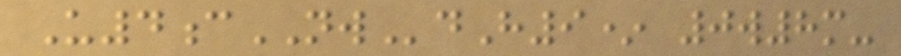U4cNWdH9* 0w8m-
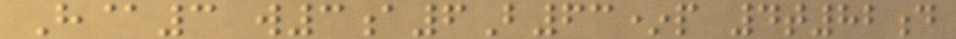H@3 w3a6B63*p 4t82d
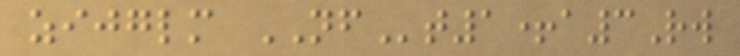zijglm NFt1+a3Rw
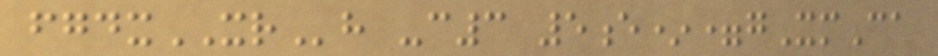fgdxXRh -c3 5e*=gXmCa
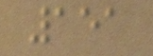151
